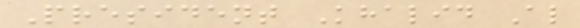President Khalid Al
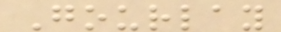Gourlay
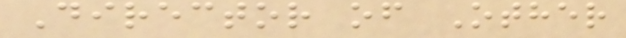Director of Other
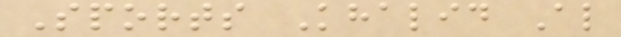Sports Khalid Al
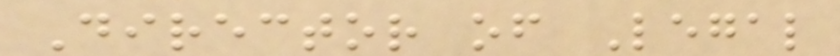Director of Legal
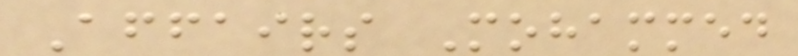Affairs Mohammed
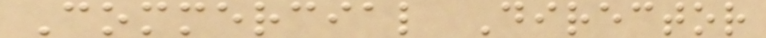Commercial Director
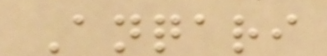Anqari
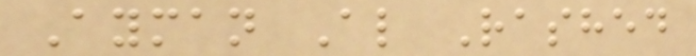Ayman Al Rashed
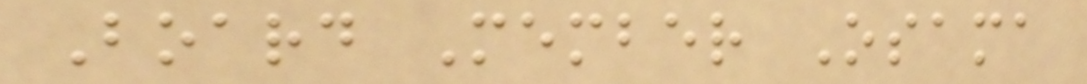Board Member Osama
